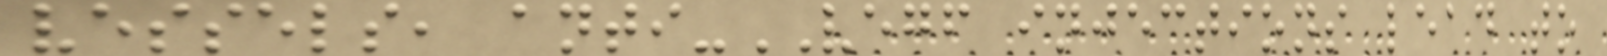vessels, anti-VEGF injections lead to
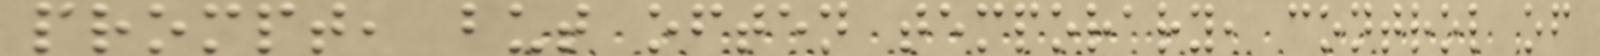prompt, but often temporary, control of
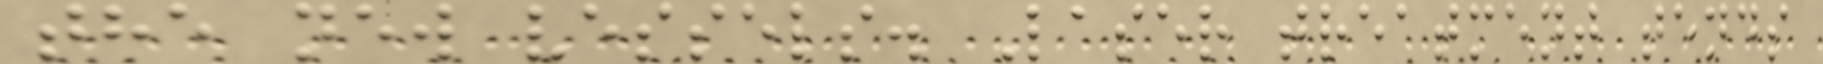the new vessels. Laser treatment tends
